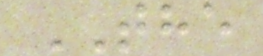THE
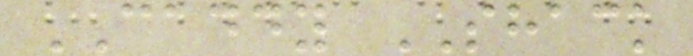CADDY SHACK
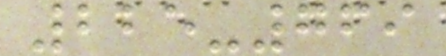225-769
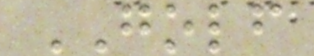GOLF
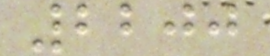2200
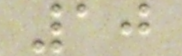10
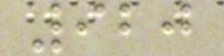920
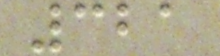321
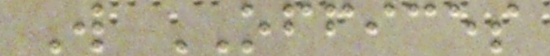W OFFICES
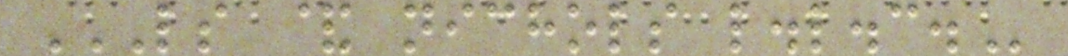LS & NICHOLS L.L.C.
